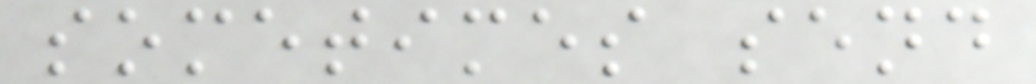sometimes send
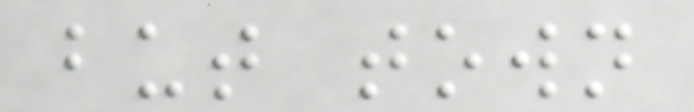but town
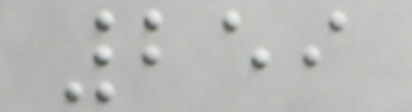259
